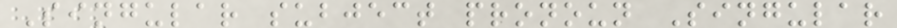Singular subject pronoun Singular
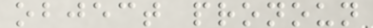object pronoun
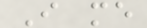I me
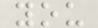you
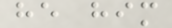he him
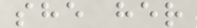she her
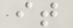it
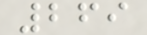269
